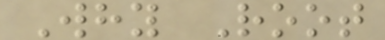Why Root
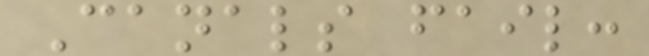Canals fail:
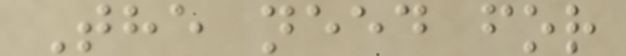The need for
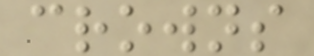crowns
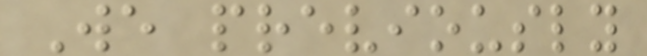We previously
